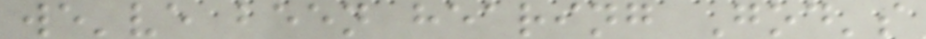we've been hearing God's
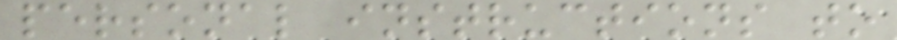personal instructions to
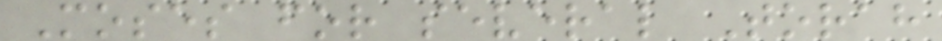Moses for several Torah
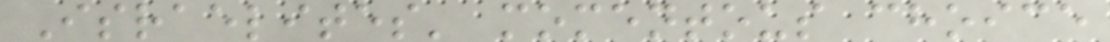Israelites' momentous choice
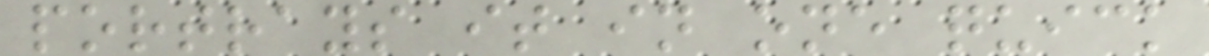portrays it in one quick
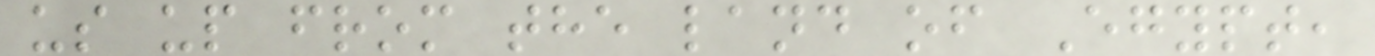us up from the land of Egypt,
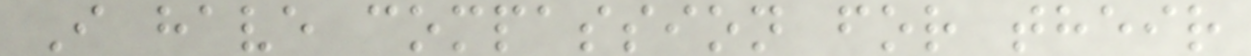I have compassion for their
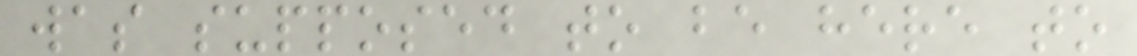was supposed to be here to
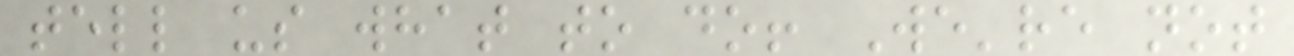tell us what to do! We're not
